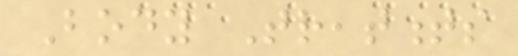Body Treatments
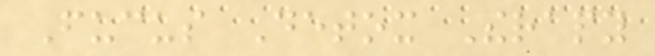Fucus Detox Therapy
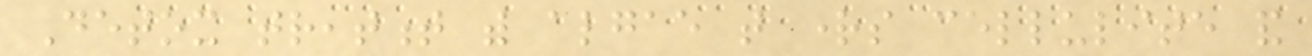Detox treatment with algae that rights cellulite and
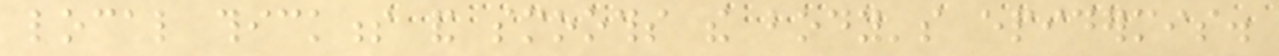local thickness and smooths the body's epidermis.
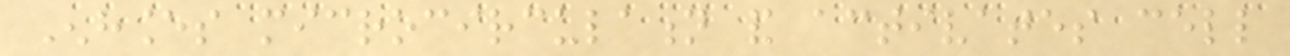Enhances microcirculation and activates cell
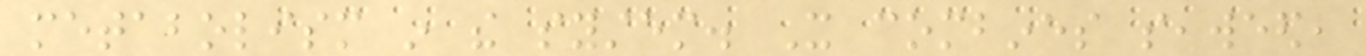metabolism in the system. It combines seaweed,
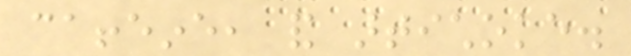caffeine, and artichoke.
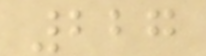227
